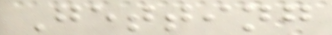Getting
